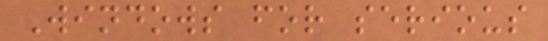Windows for serious
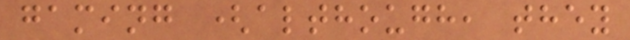gaming (although, they
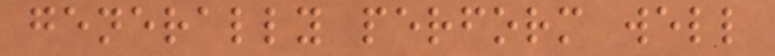generally perform well
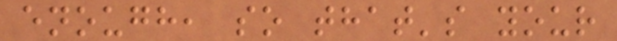enough, so that's your
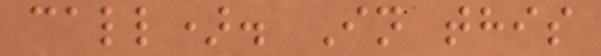call). In this
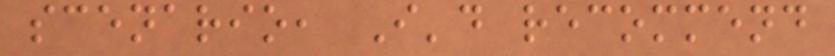scenario, I'd recommend
